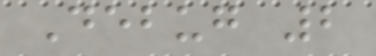Debug 2
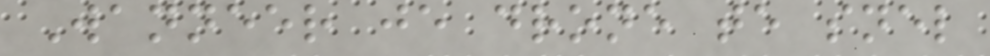Wanneer je drone te snel
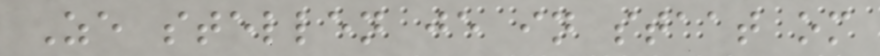Ze stellen je in staat om
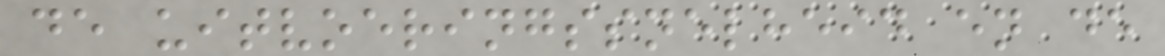de uitvoeringssnelheid en de
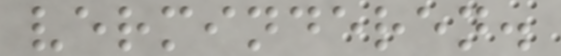verminderen.
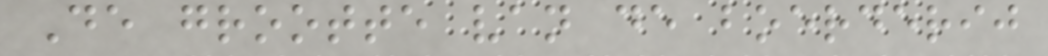De grootte van de boerderij
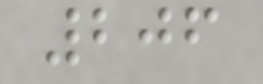206
